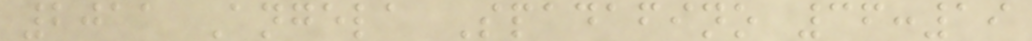2011 Angela Spadafino 36:19
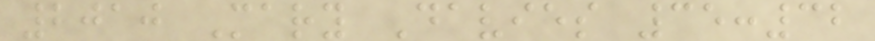2010 Mary Davies 35:32
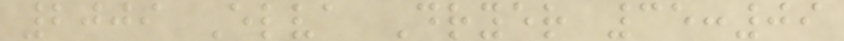2009 Elva Dryer 35:09
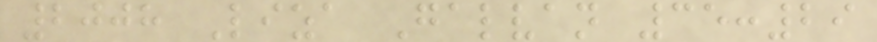2008 Liza Galvan 35:29
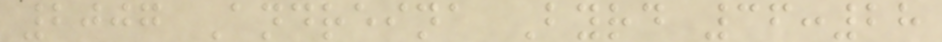2007 Andreina Byrd 36:28
